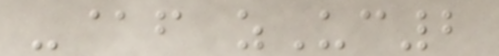-@f zUc2
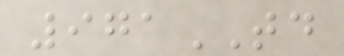971TD
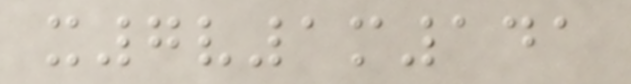x7v1m141
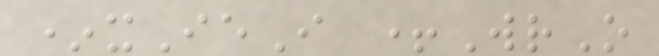*xIeI +WrO
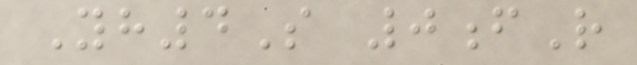Yh4S 0fR
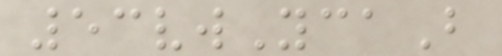53vwYcaB
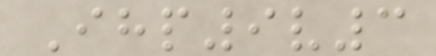Ihp9v3
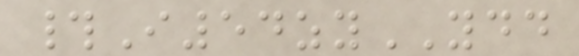#I54zyYDD
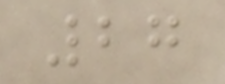27
